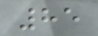85
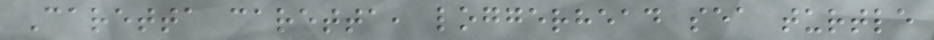Caretta caretta, loggerhead sea turtle
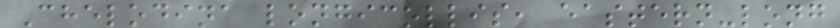Chelodina longicollis, eastern-long
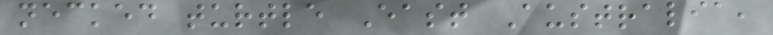necked turtle East Australia,
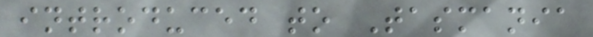introduced to Tasmania
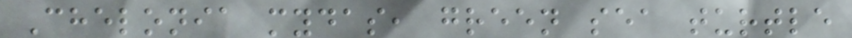Chelonia mydas, green sea turtle
